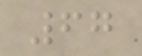67
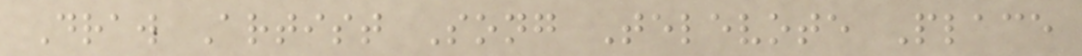Draw Artist Song Televote Place
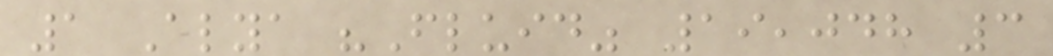1 Alya "Fluid" 19,048 3
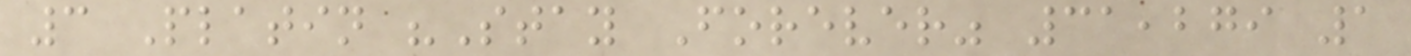3 Platin "Stay Forever" 31,279 1
